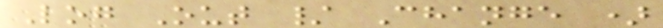Log Out / Change )
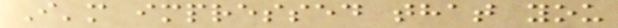I'm impressed that you
